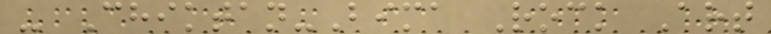- Chiktan-Bima Rock Art
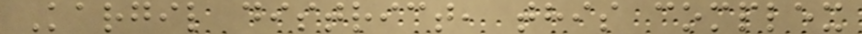Kargil district, this complex
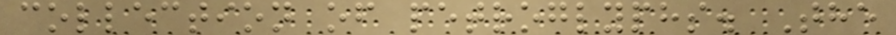collection of petroglyphs. The
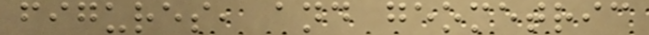figures, and geometric
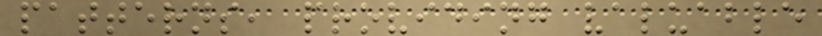patterns, providing valuable
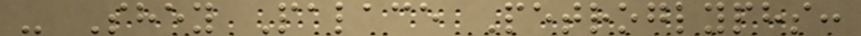- Shey Palace Petroglyphs:
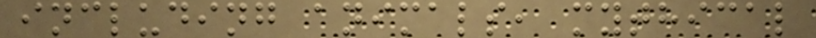including animals, mythical
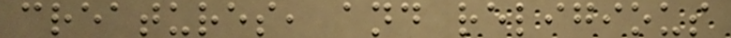creatures, and religious
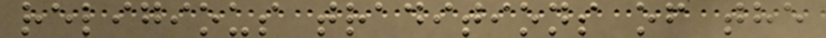religious traditions of the
